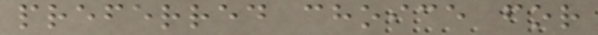preferred choice for
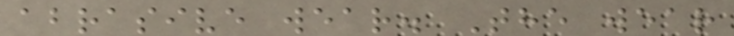abrasive wear. The wear
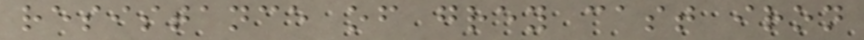resistance of grey cast iron
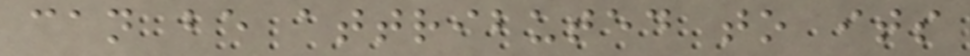can be attributed to its
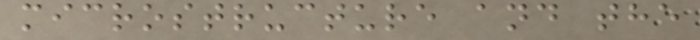microstructure and the
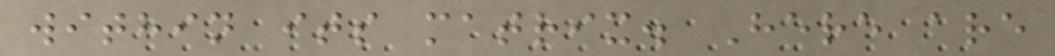within its matrix. Here are
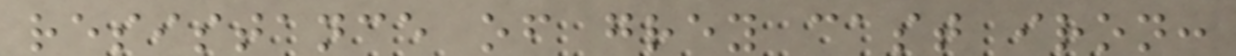resistance of grey cast iron:
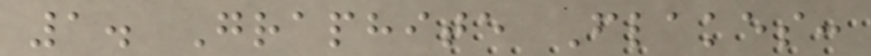1. Graphite Flakes:
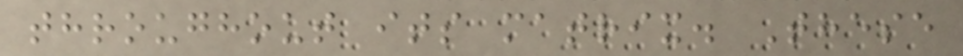throughout its matrix. These
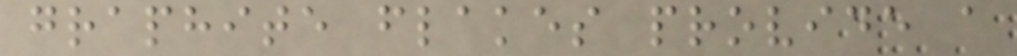graphite flakes provide a
